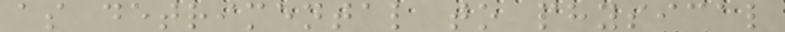as detrimental to physical
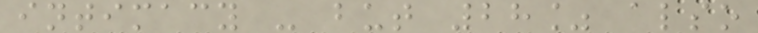intimacy - but 28% also
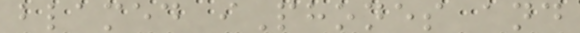blamed iPhones and
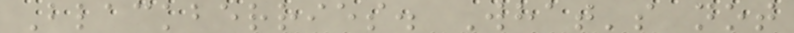Blackberries. What's not
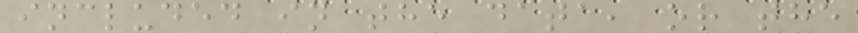included in the data, or the
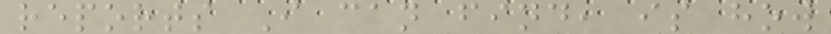reports I can find, is how
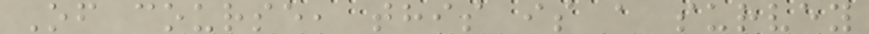Of course, this is a survey
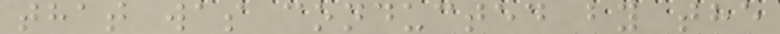that was conducted by the
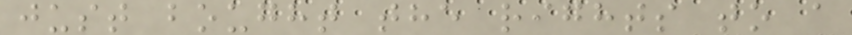just bought the rights to a
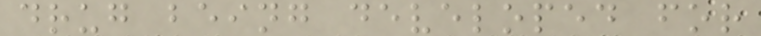drug being developed for
